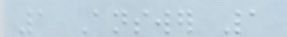1 Answer 1
